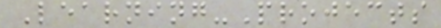Learning-Projects
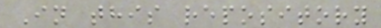In this repository
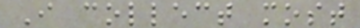I collect most
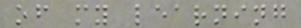of my learning
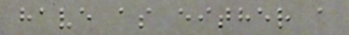have as either a
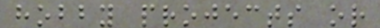hobby projects or
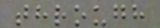through
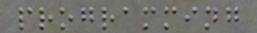programming
